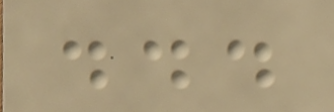...
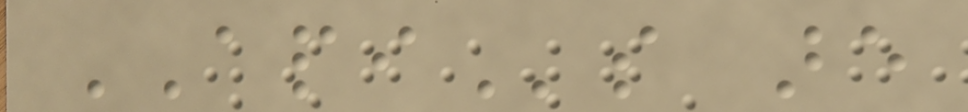APIs are
